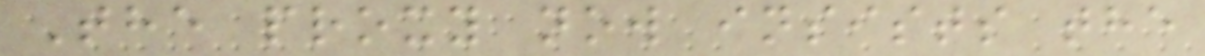The proxy now insists the
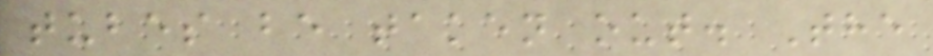tubes be taken out. The
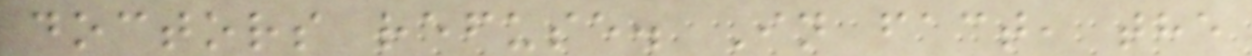doctors refuse. In fact, the
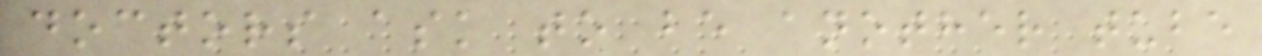doctors ask to be another tube
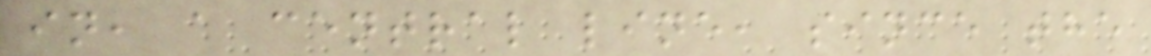in, a central line, since the
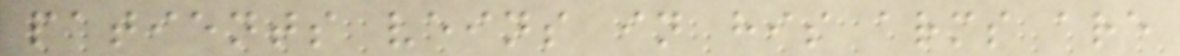patients veins in his arms are
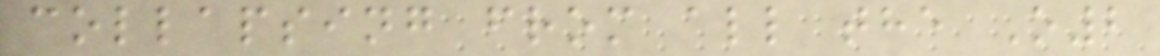collapsing from all the O2
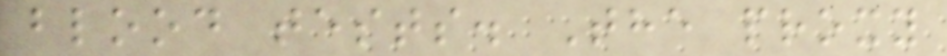blood tests. The proxy
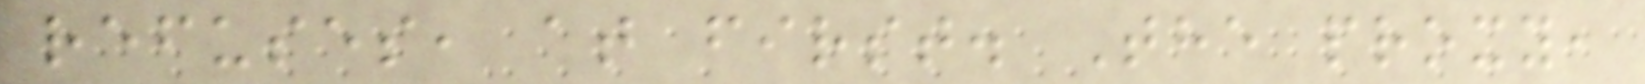refuses, at first. The proxy,
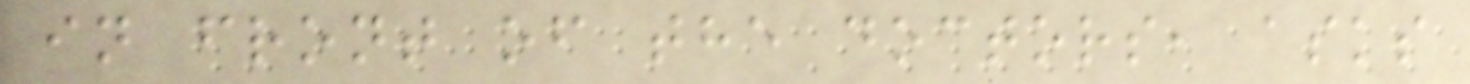in front of the doctors, asks
